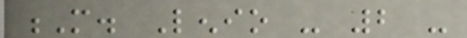M. Lenio - 2 -
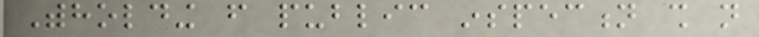Withholding from public inspection shall not
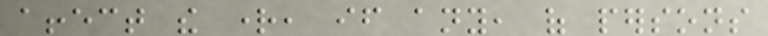affect the right, if any, of persons
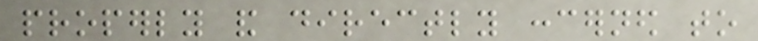properly and directly concerned to
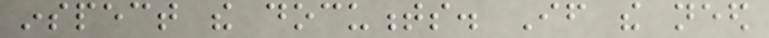inspect the documents. If the need
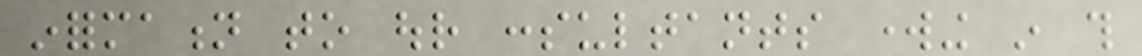information to our consultants working in this
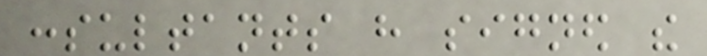consultants have signed the
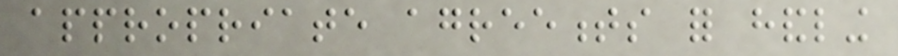appropriate agreements for handling
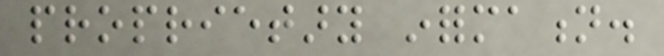proprietary information.
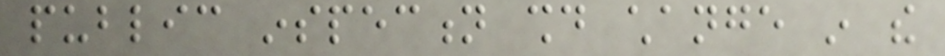public inspection should change in the
